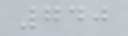740
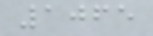1065
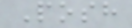Posh
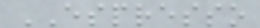ESPRESSO
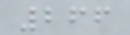266
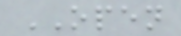OPEN
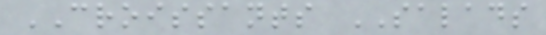CROISSANTS SALADS
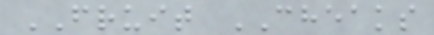FRUIT CHEAKS
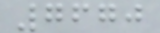7670
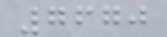7670
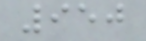950
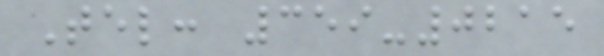Tel: 359-0215
